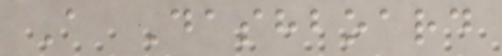A Dashboard
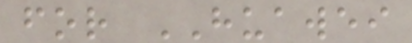for HUAWEI
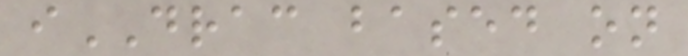iDRAC based on
